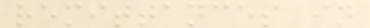remittances in
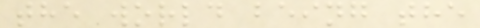the world being the
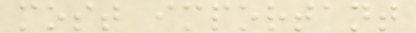most important
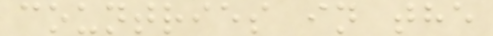countries in the
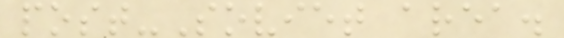post-Soviet area.
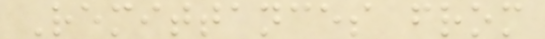Remittances from
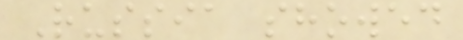Russia showed
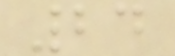24
